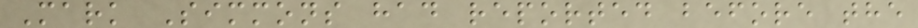Mark Simmons had reported before the
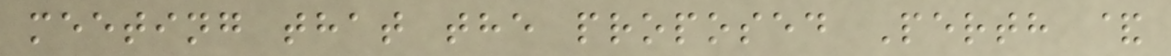meeting that the proposed Perth &
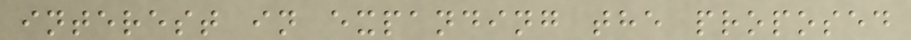interest in expanding the proposed
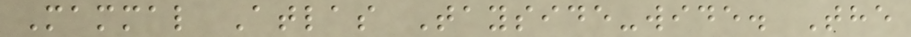Mammal Atlas Tayside-wide. The
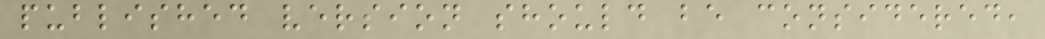published version should be considered,
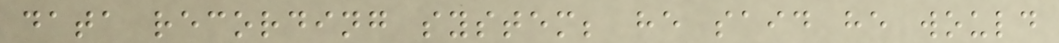data recording system; he said he would
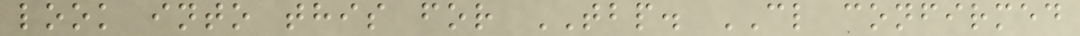look into this for TBP. CL confirmed
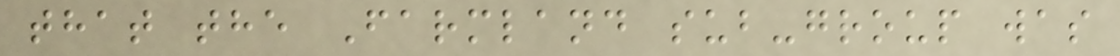that the Farmland sub-group was
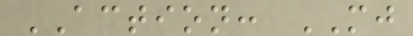ACTION: MJ
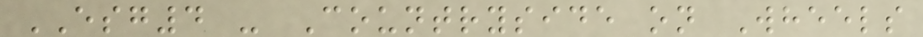ESG4 - Countryside on Wheels
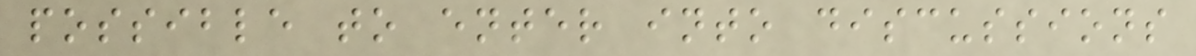possible to enter into discussions
